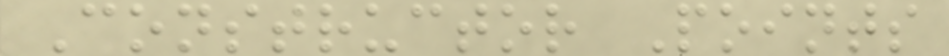Constructor Points
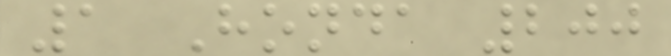1 Honda 200
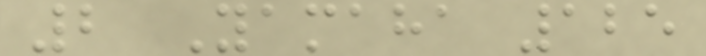2 Yamaha 125
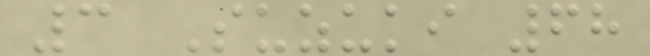3 Suzuki 68
